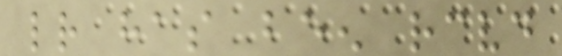letter has been received
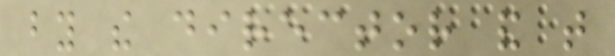by the director and that
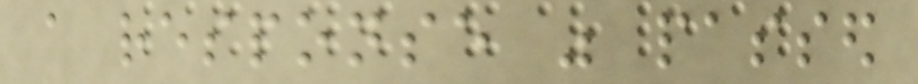a response was passed
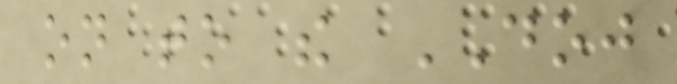on to the DOJ
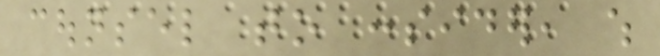counsel to consider, which
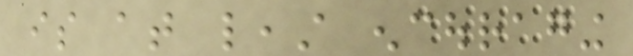is at least encouraging
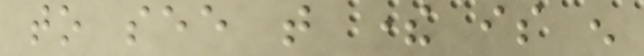to see that there is enough
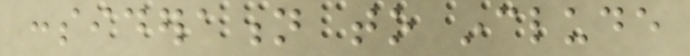consideration to include
